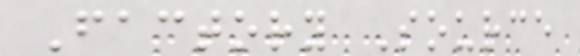Factory Source
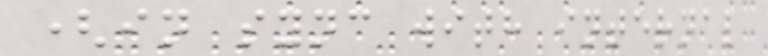(in sync with internal
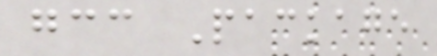gcc Package
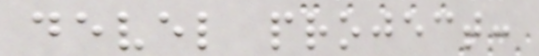devel project:
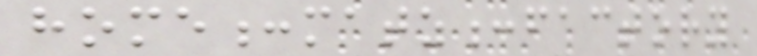home:matz:factory
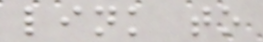link to
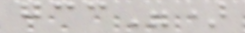gcc")
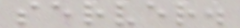server.
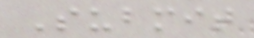Submit
